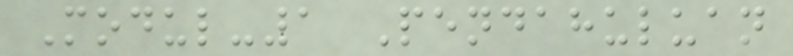Modul-1 Pendahuluan
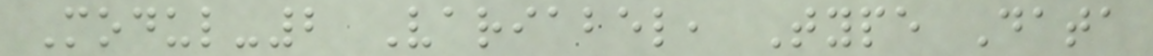Modul-2 Variabel, Type Data
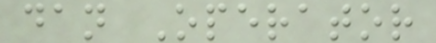dan Operator
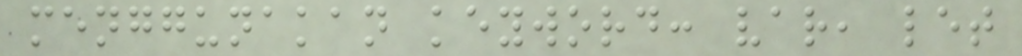menggunakan keyword: var, let
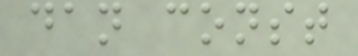dan const
